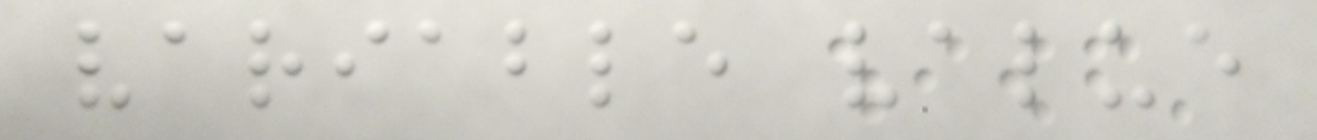variable value
